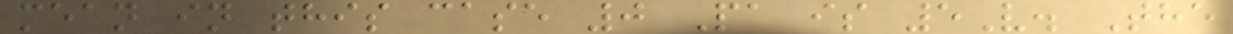mean in this case 0 Pa is 5V. The
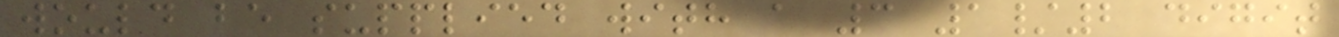would be supplied with a 3 1/2 digit
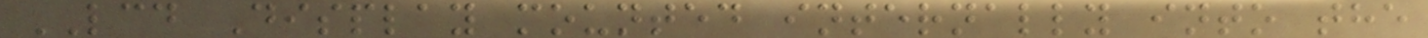LCD Display mounted internally into the
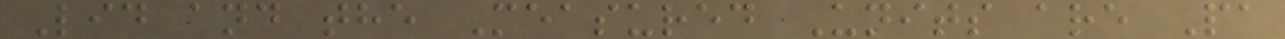Lid and the Measured Units are Pa
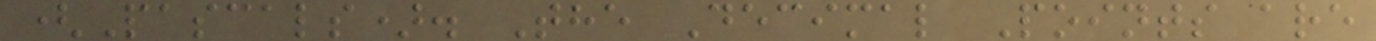(Pascals). The Decimal Points are
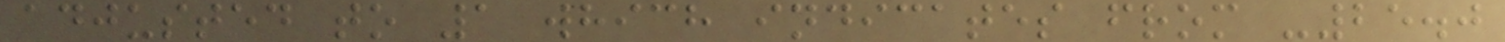adjusted to 1 which indicates from -25.0
